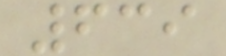639
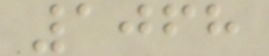1068
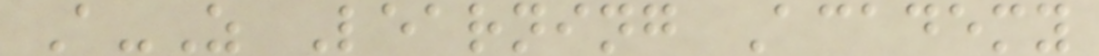A-Z Learning Academy
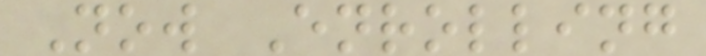Now Enrolling
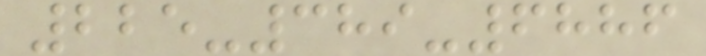225-389-6886
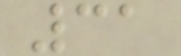31
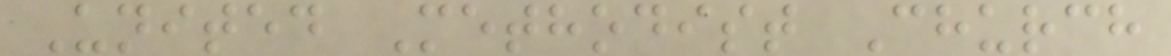United Methodist Church
